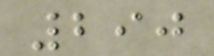290
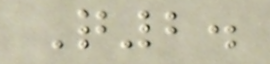Q2.
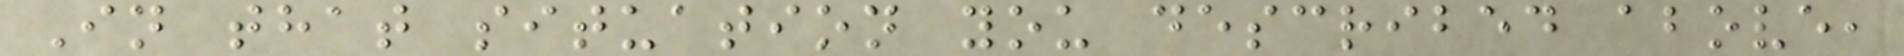In that situation you described above,
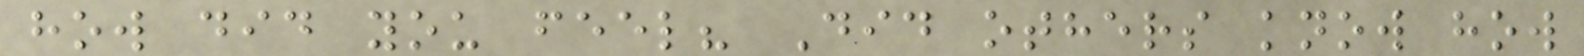how did you feel? Did others know how
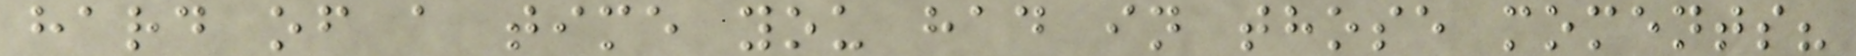hard of a time you had in those moments?
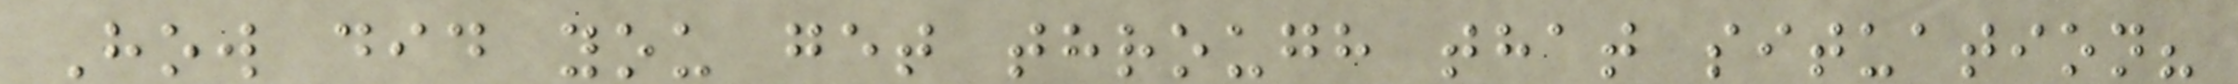How did you get through that situation?
